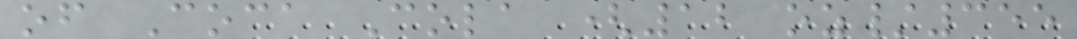of Coca Cola (12 oz/355
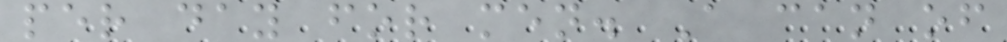per day for men. A can of
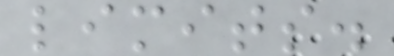limits.
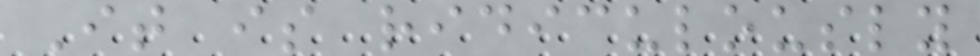It is ridiculously
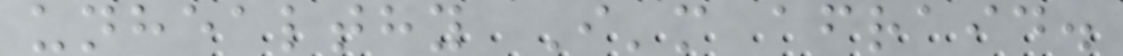unhealthy I'm afraid.
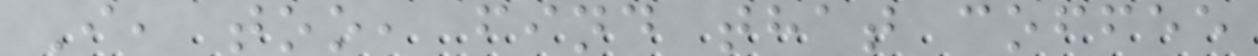I, too, find that coffee
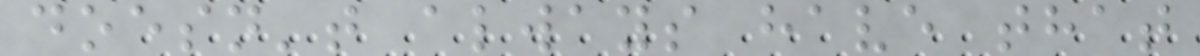doesn't always have that
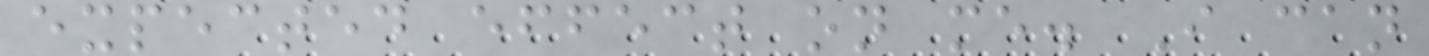expected effect on me. I can
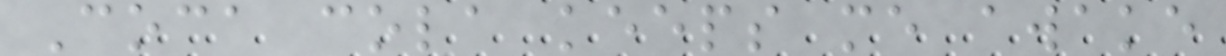Coca cola keeps me awake
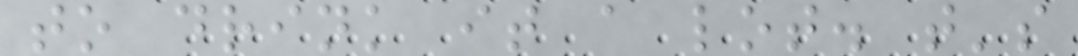to drink it a lot. t's
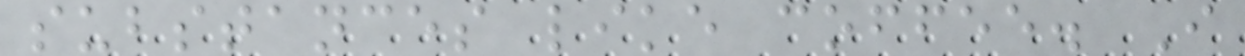substances like coffee. I
